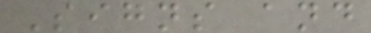Signs and
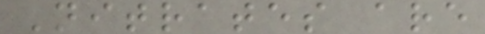Nitrates are
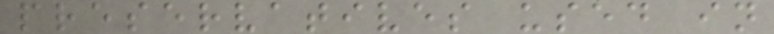preservatives used in
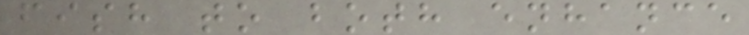fish to both enhance
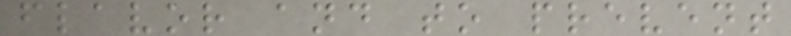flavor and to prevent
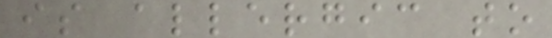is allergic to
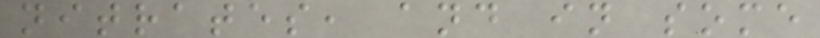nitrates, and in some
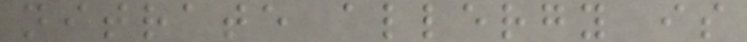nitrate allergy is
